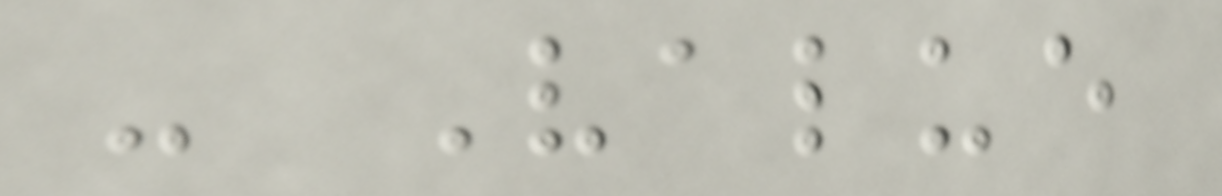- Value
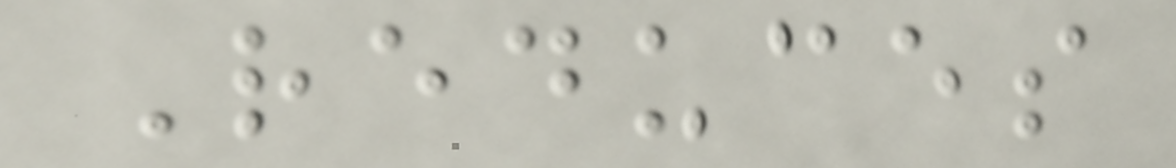Reduces
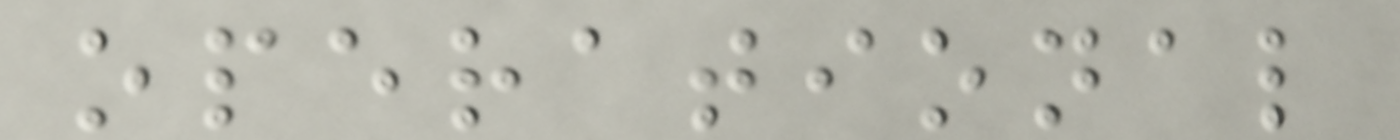operational
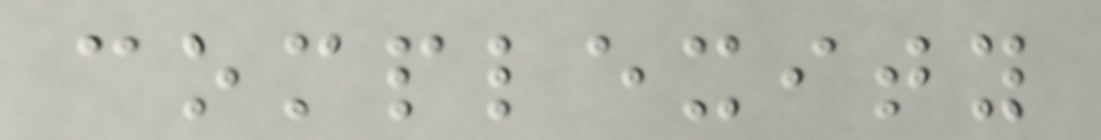complexity
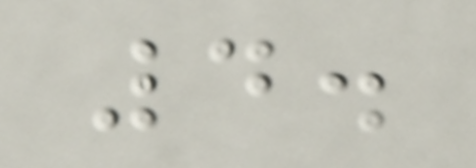4.
